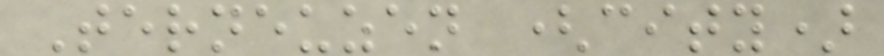Terneuzen (city)
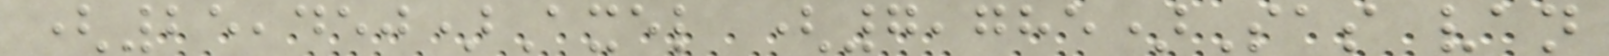(25,450)Axel (7,785)Sas van
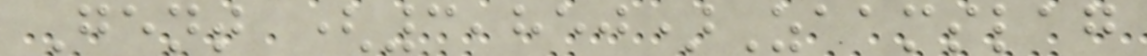Gent (3,850)Zaamslag
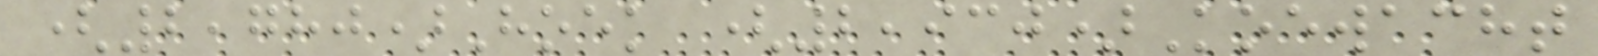(2,780)Hoek (2,930)Koewacht
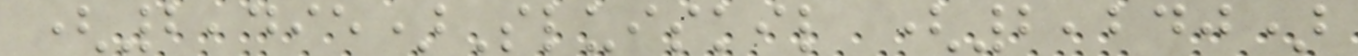(2,495)Sluiskil (2,240)
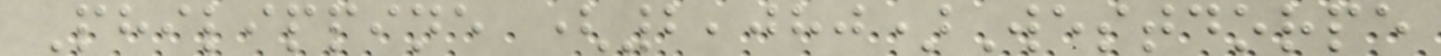Philippine (2,080)Westdorpe
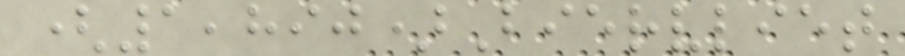(1,890)Biervliet
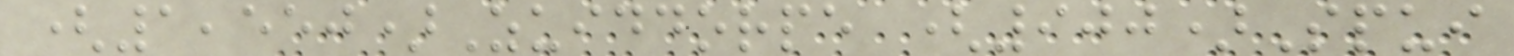(1,550)Zuiddorpe (900)Spui
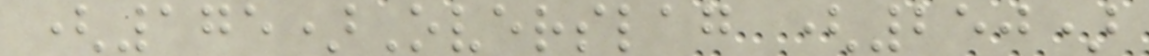(175)Overslag (250)
